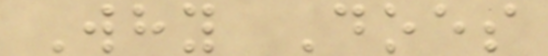Why Does
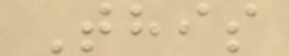This
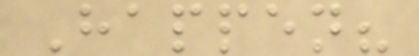Happen?
